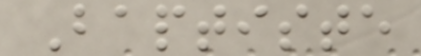Baptiste
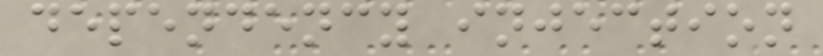dependency injection
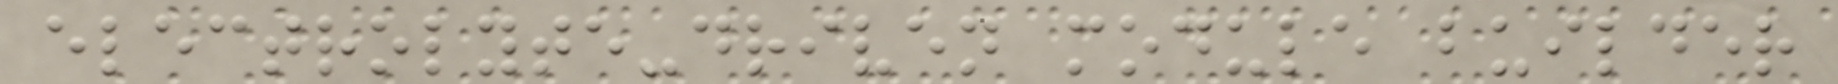electrolyte-driven module builder
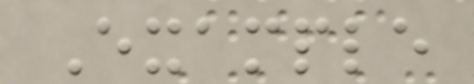Example
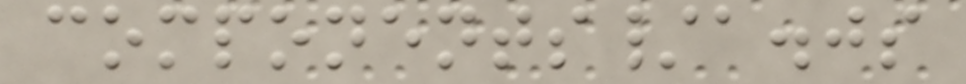components/a.js
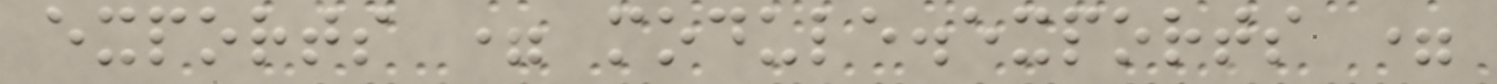exports = module.exports =
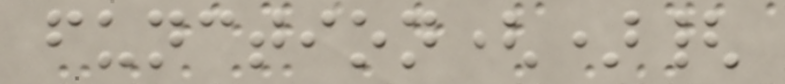function(){
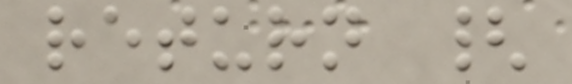return {
